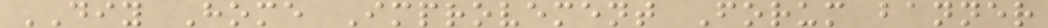DIY Home Improvement Forum banner
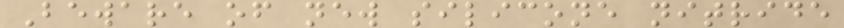Beware of new silicone nitride
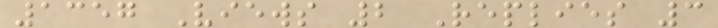1357 Views 2 Replies 3
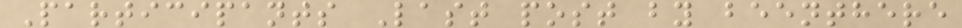Participants Last post by beenthere
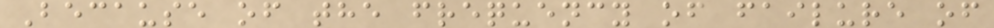Because of the frequency of failure of
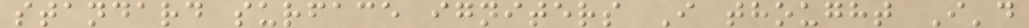standard surface igniters I thought I'd
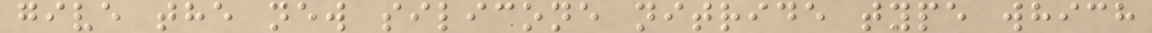give the new silicone nitride type which
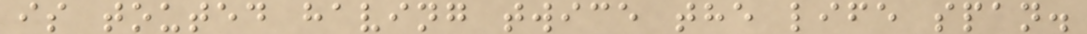is touted having twice the life span.
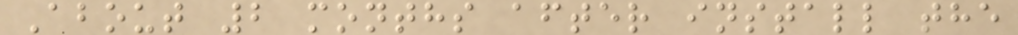About 2 months after install the
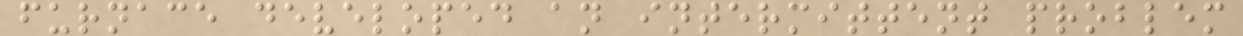furnace developed an intermittent problem
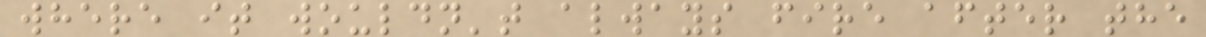where it wouldn't always fire after the
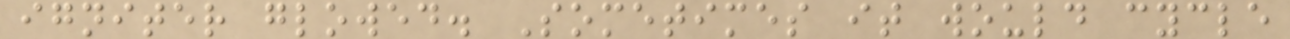igniter glowed. Sometimes it would cycle
